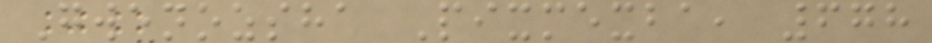Gwenozsha Pixmexba, 678
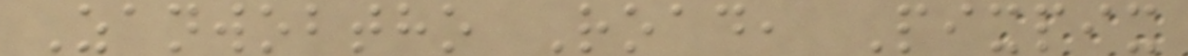Zanwobtho Road, Pixpix
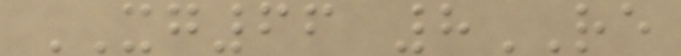XG66 8RE
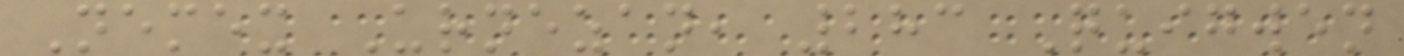Nemex Urnezan, 283 Quigwen
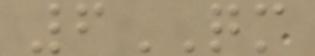6QM
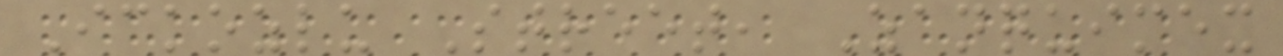Ickozlu Street, Zanquimex
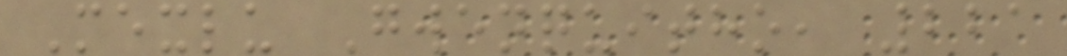Mexlu Gwenquitho, 221
